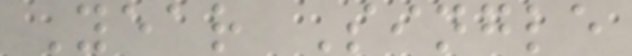Year Single
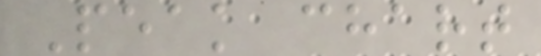Peak chart
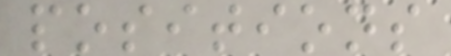positions
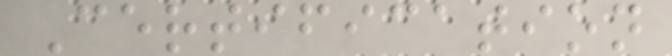Certification
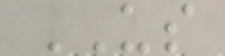US
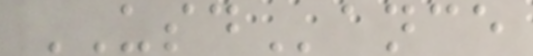USDance
